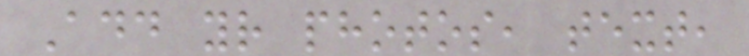Add your photos, text,
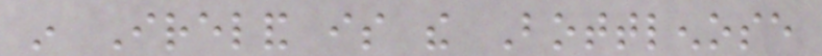in Ireland is the Bottlenose
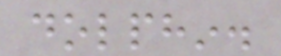dolphin.
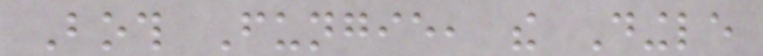Both Fungie, the Dingle
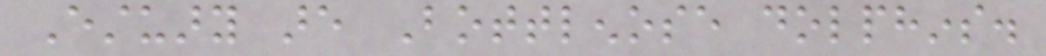Estuary are Bottlenose dolphins.
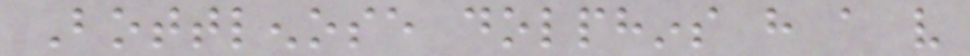Bottlenose dolphins have a very
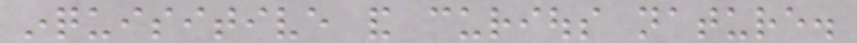inquisitive and curious nature.
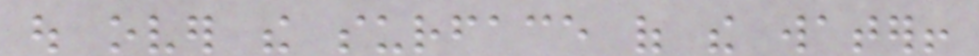out over the surface of the water!
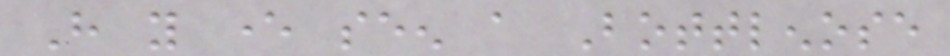Have you ever seen a Bottlenose
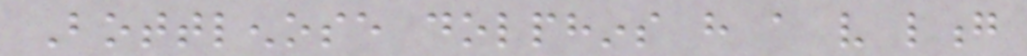Bottlenose dolphins have a very long
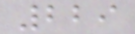229
